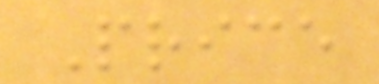Price
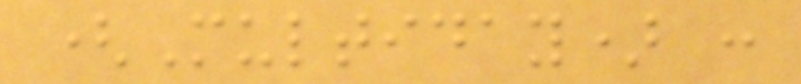(Multiday) :
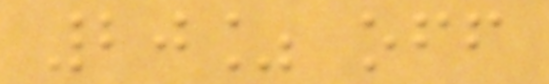20% off
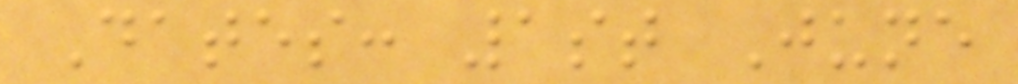Dates: 1st June
